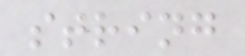string
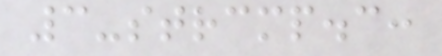3-strcmp.c:
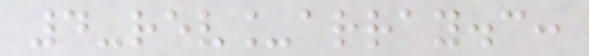4-rev_array.c:
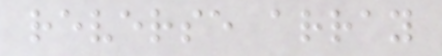reverse array
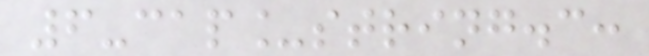6-cap_string.c:
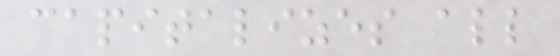capitalizes all
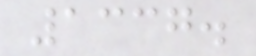1337.
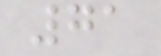71
